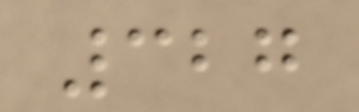327
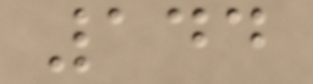144
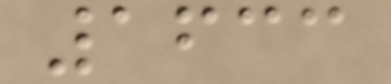1633
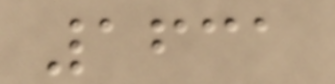1631
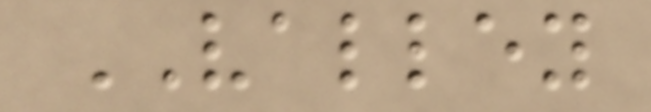VALLEY
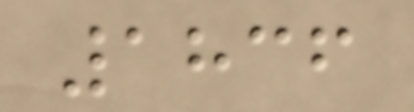1836
